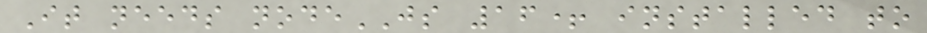It needs nodeJS 16+ installed to
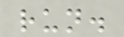run.
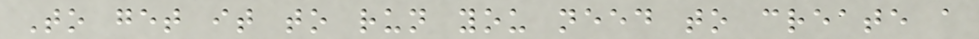To get it to run you need to create a
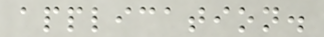application.
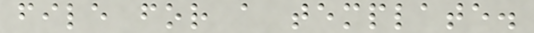file for a template.
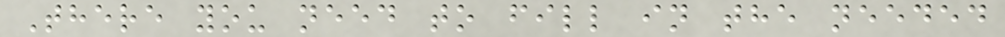There you need to fill in the needed
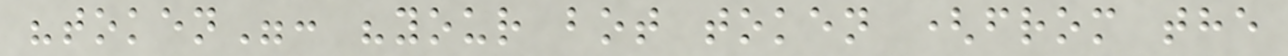"token": "your bot token (from the
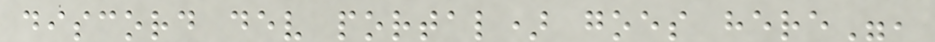discord dev portal) goes here",
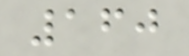160
